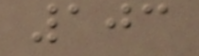103
